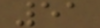51
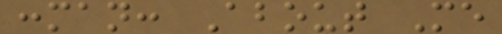:man: About Me
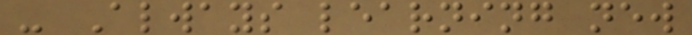- Always learning new
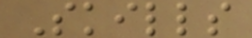Skills
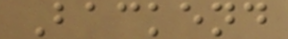Backend
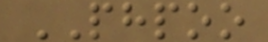PHPOO
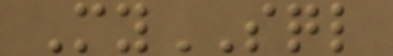MySQL
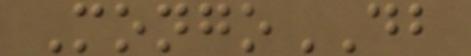MongoDB
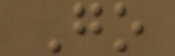Go
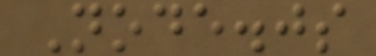Node.js
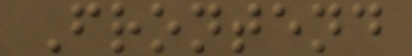Frontend
